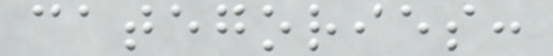categories:
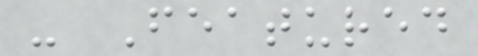- Featured
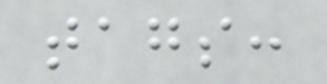tags:
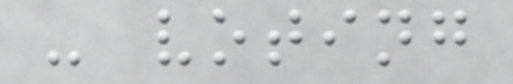- voting
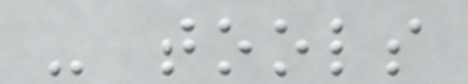- tools
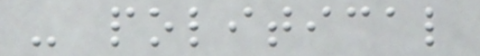- political
